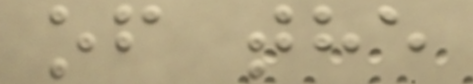of the
